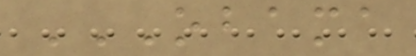OBAMA
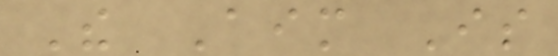The Aim Is
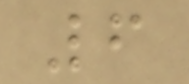6
